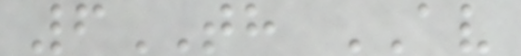6TH AV
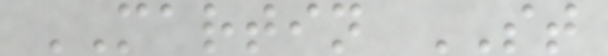MARTIN ST
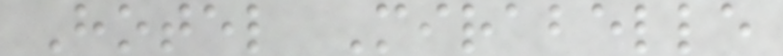Hotel Mirabelle
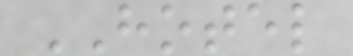HOTEL
